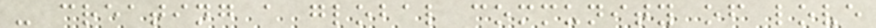- creating a global community of love
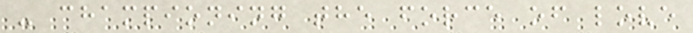- championing the force of love
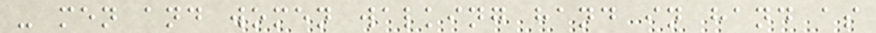- men and women walking hand in hand as
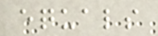equals
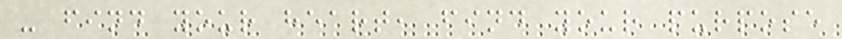- find your heart, find your purpose
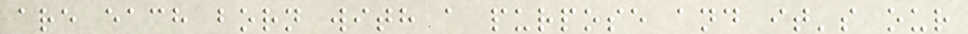are each born with a purpose and it's our
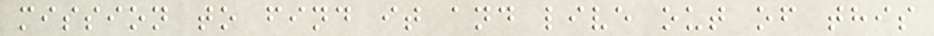mission to find it and live out of this
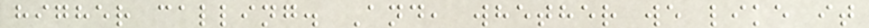higher calling. And, whether we like it
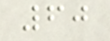60
